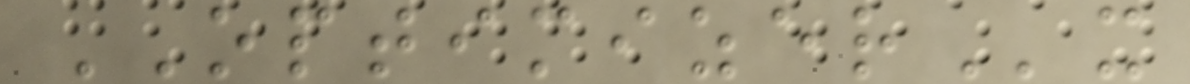OPTIMIZERx
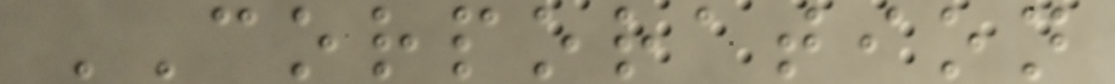CORPORATION
